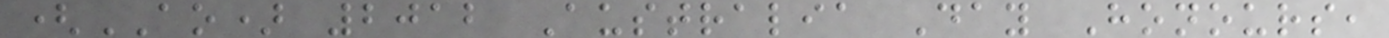(AO) 2012 Australia Day Honours,
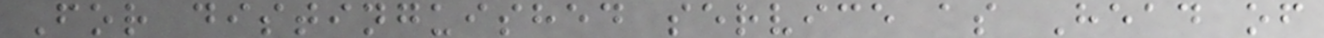For distinguished service as Head of
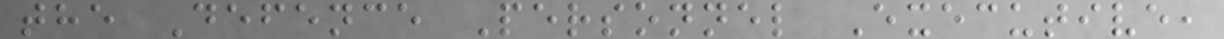the Defence Personnel Executive,
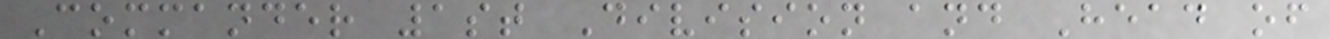Commander 1st Division and Head of
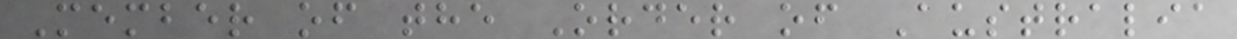Member of the Order of Australia
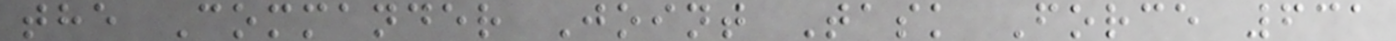the Commander Joint Task Force 631
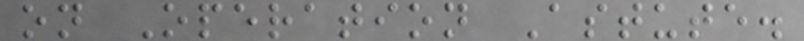on Operation Astute.
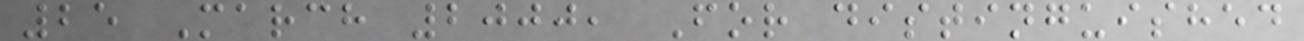25 March 2000, For distinguished
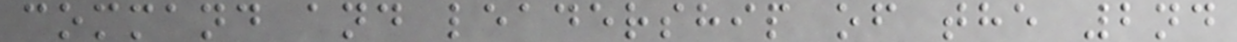command and leadership of the 2nd
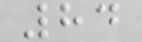84
